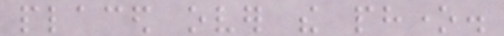placed over the phone.
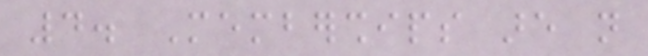4. Memberships are not
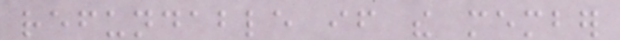refundable if the member
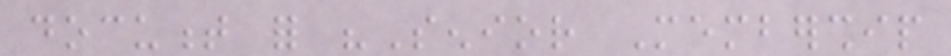document for "Senior Membership
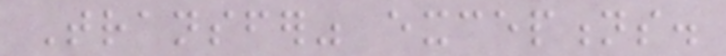Transfer" exceptions.
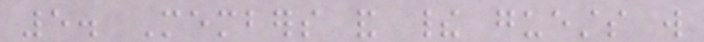5. Members and their guests will
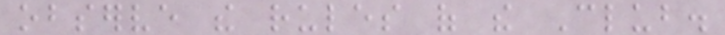observe the rules of the Club.
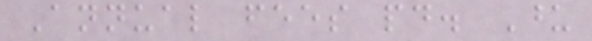Annual fees paid. Upon
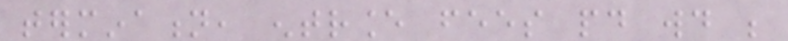termination, entrance fees paid would be
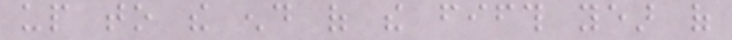up to the end of the fifth year of
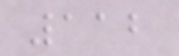112
